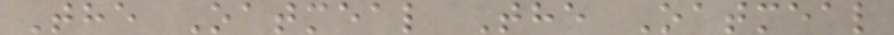The Oatmeal The Oatmeal
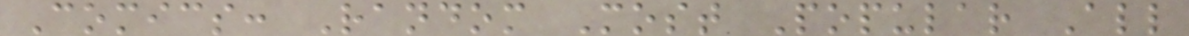Comics: Random Most Popular All
